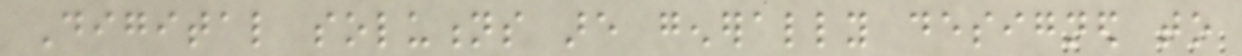Digital solutions are generally designed to
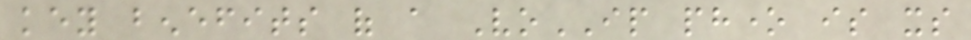key benefits of a VoIP phone is its
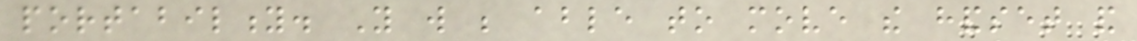portability. You will be able to move the handset and
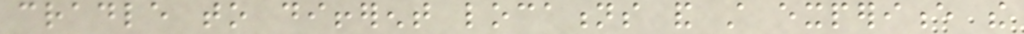cradle to different locations and still experience the
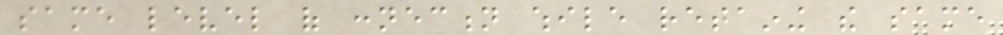same level of connection while retaining the same
